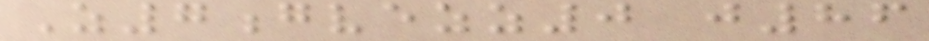Z7gvezz0 j86
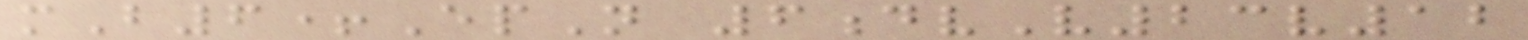mB6+EpN 6dvV23v12
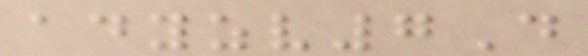adyzv7D
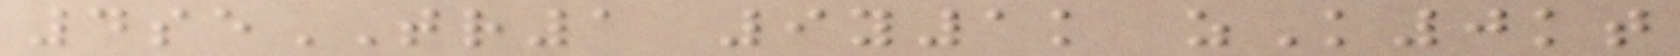4seTR1 9y1k zK0kt
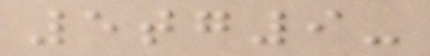5tg9-
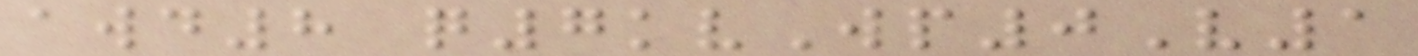awd8 q7kvWp0V1
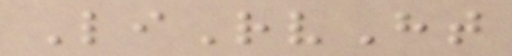LiRvHt
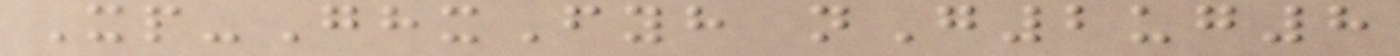Xp-GhxFyh nG2ug8
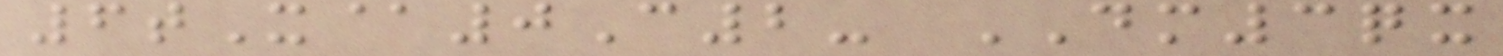6tX@0C2- DM3qx
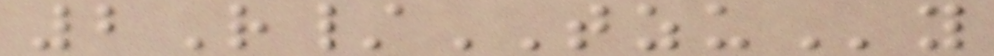2R/TZUy
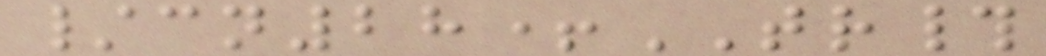/cn28+TR#
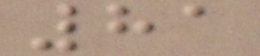81
